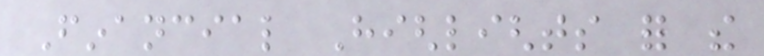Financial Highlights for the
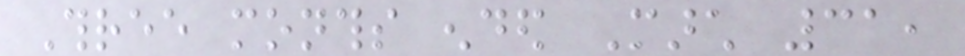Three months ended March 31,
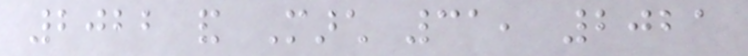2022 and March 31, 2021
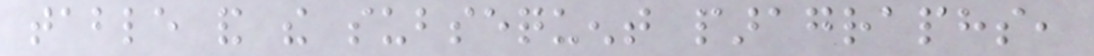table and the subsequent paragraphs,
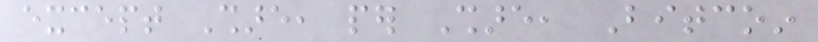except Share, per Share, Bitcoin
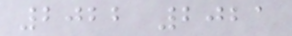2022 2021
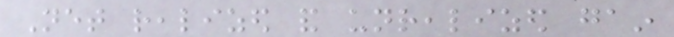Net realized and unrealized gain
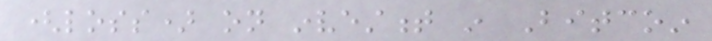(loss) on investment in Bitcoin
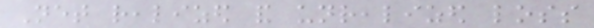Net realized and unrealized loss
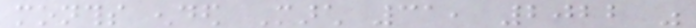months ended March 31, 2022 was
